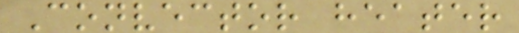Convector heater
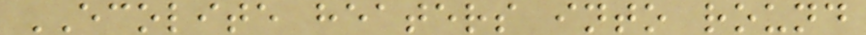ECOLITE heaters into round
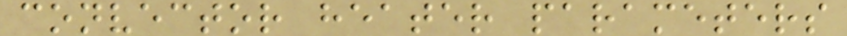convector heater parameters
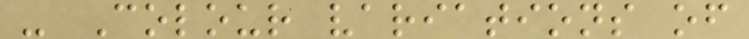- Colour variations of
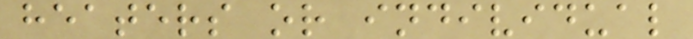heaters or individual
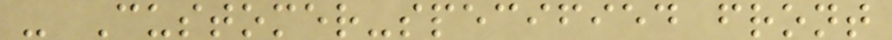- Customer-specified front
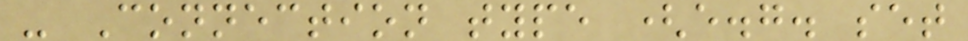- Connection type (e.g. set
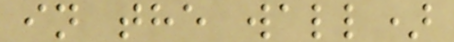in the wall)
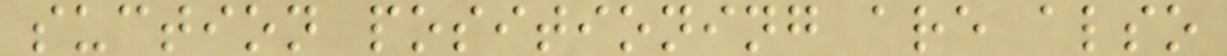suction positioning are also
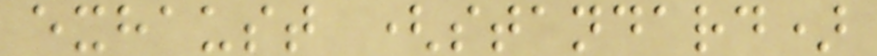exhaust (standard)
